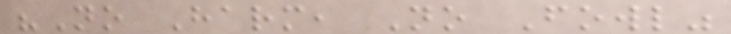"No Harm, No Fowl"
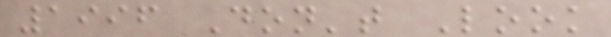1996 Don't Look
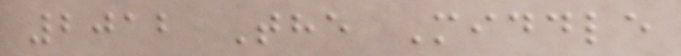2012 The Middle
